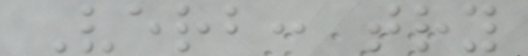Verb: try
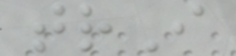trI
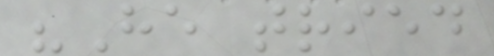"He tried
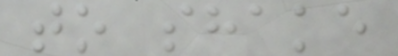to shake
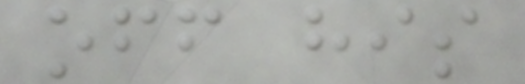off his
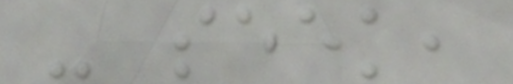- seek,
